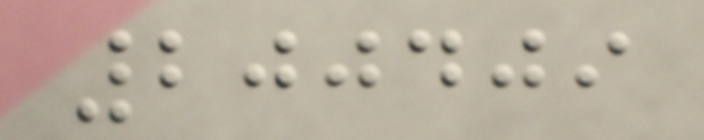200409
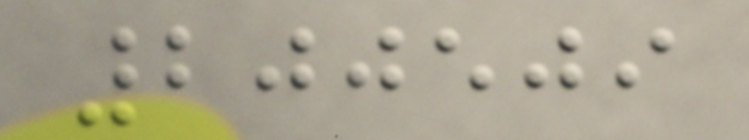200509
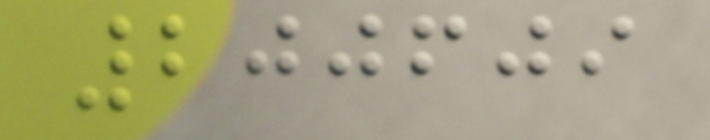200609
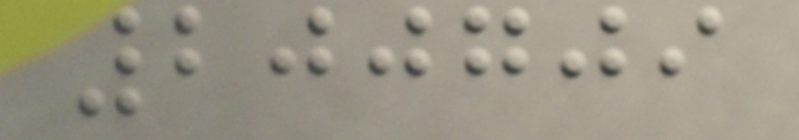200709
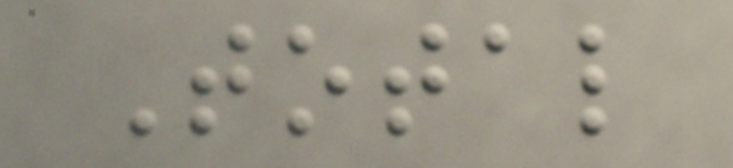Total
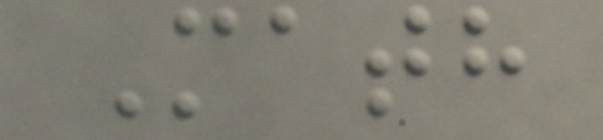Math
